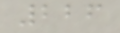226
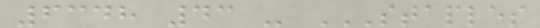6348 43 - STAPLES
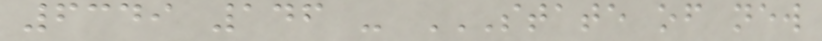6349 146 - STATE OF NEW
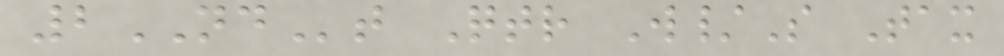2NDt Qtr W/S Tax
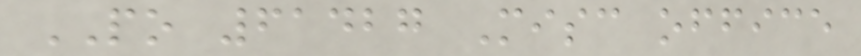PO 61427 Misc office
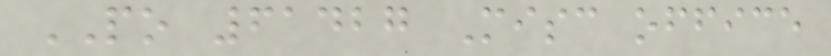PO 61427 Misc office
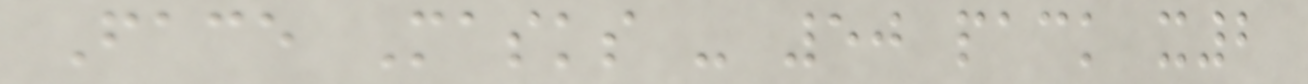Face Masks - 50 pack x2
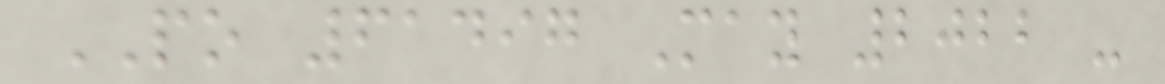PO 61497 May 2022 -
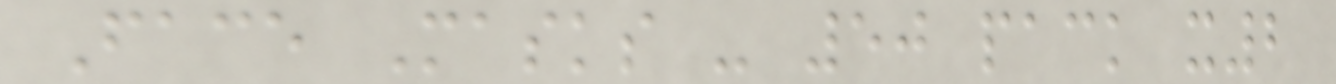Face Masks - 50 pack x2
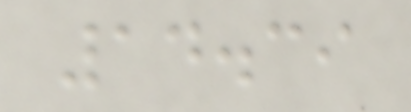14.39
